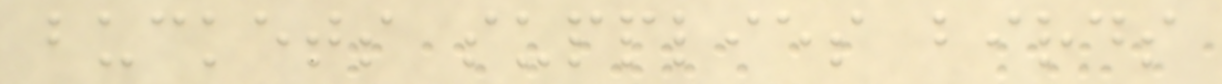buckets supplies birds
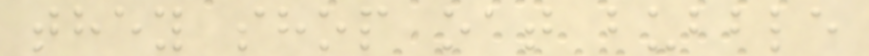they shop oat bubble
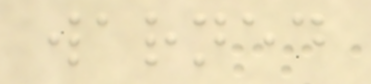warned
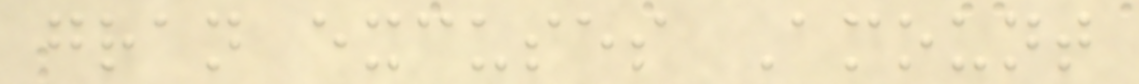gran excuses Amount
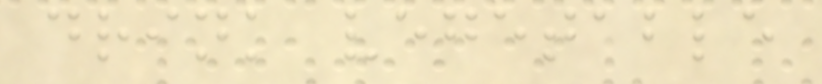drink vegetable
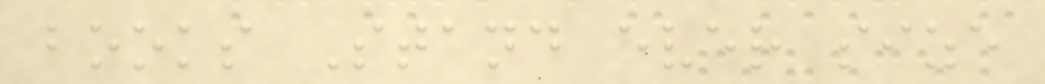books Stand ever size
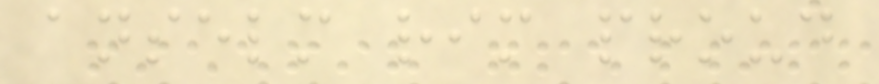anselm rim proud
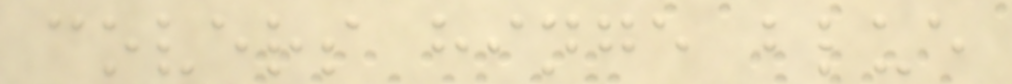covers hinge blue
